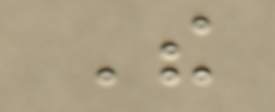The
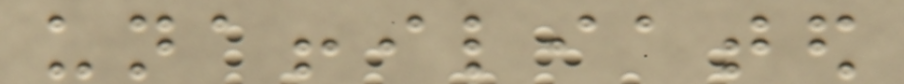unaffiliated
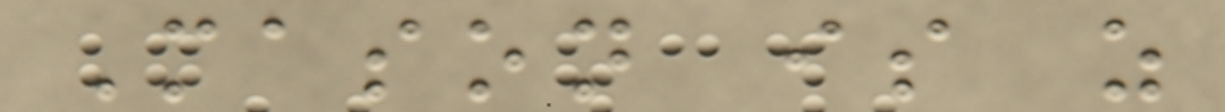Mason is as
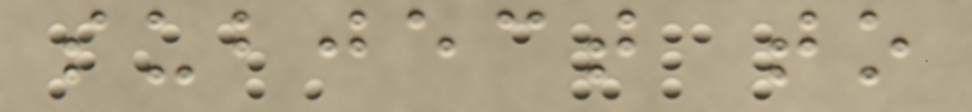subject to
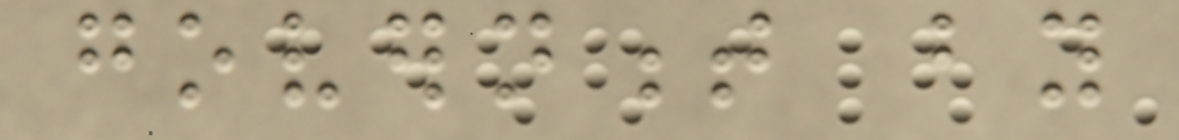government by
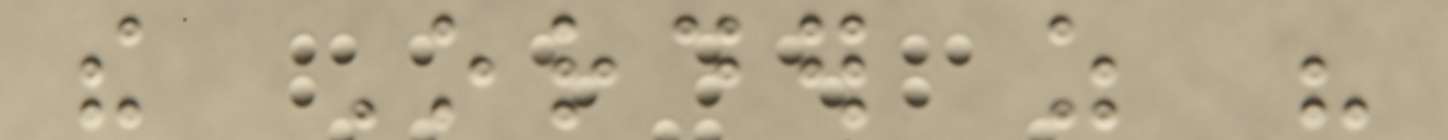the Order as his
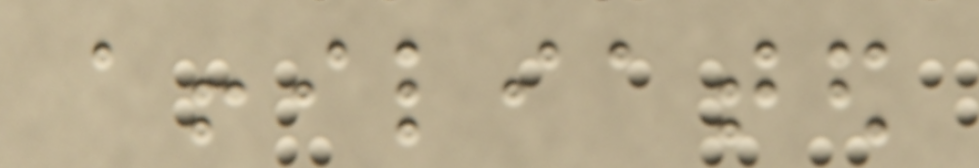affiliated
